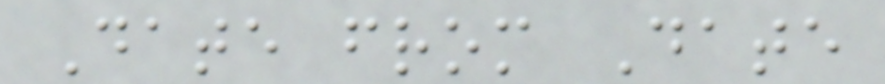Date from Date
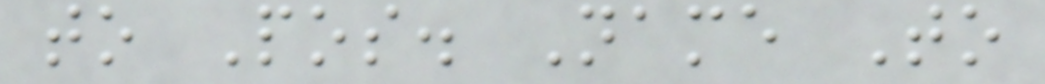to Pos. Name To
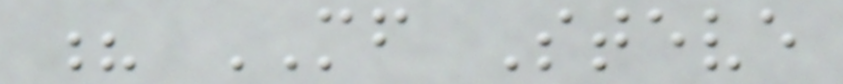? MF Steve
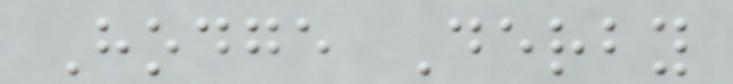Hodge Derby
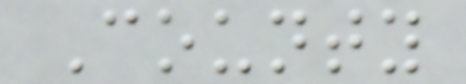County
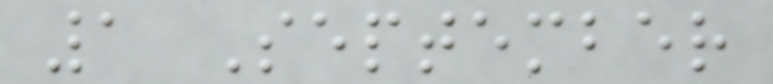1 September
